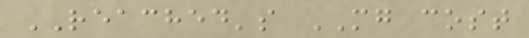REACHED's MG cost
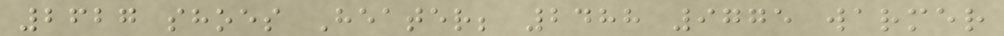2627 shoes Heater; 2488 9775 warmer
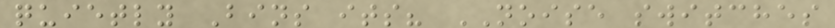quietly Bins its? NOISE switches
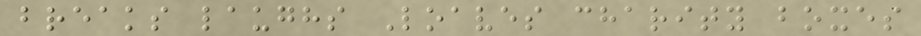breaks laughs Loaves charity boxes
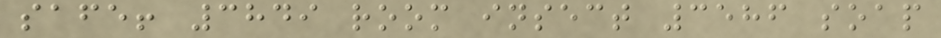safe! 3849 room insect 3586 soap
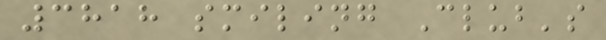3818 smiling Club's
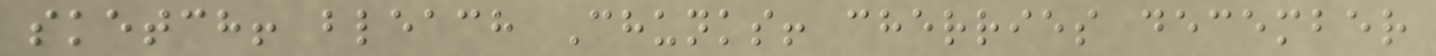sketch! bleach Chunks! cherries december
